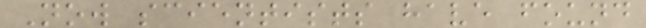Now scientists have found
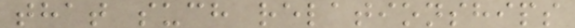that such relationships
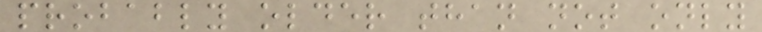probably older than not only
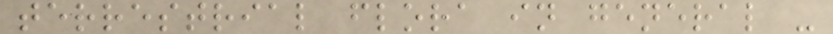terrestrial flora in general -
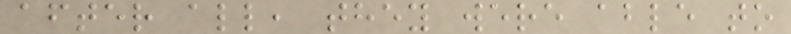after all, they were able to
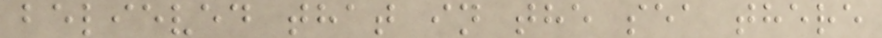believed that in the sea there
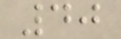40
